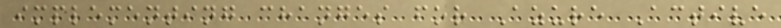implementing changes for Azure Active
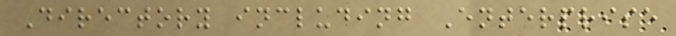Directory including Enterprise
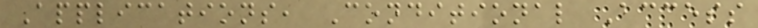Applications, Conditional Access
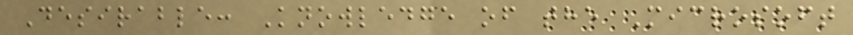Desirable: Knowledge of the Microsoft
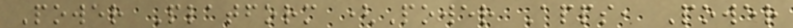Power Platform (Power Apps, Power
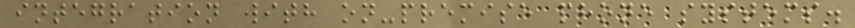integration with on-premise phone systems.
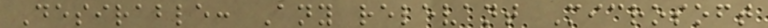Desirable: Any relevant Microsoft
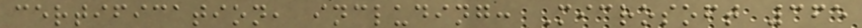certification, including: Microsoft 365
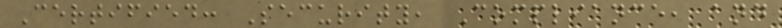Certified: Security, Compliance, and
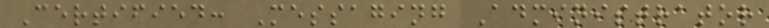Certified: Messaging Administrator
